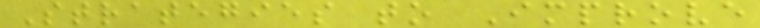Strategies to Improve
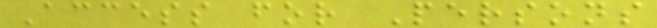Access for Persons
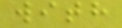with
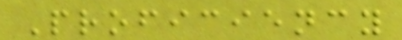Proficiency
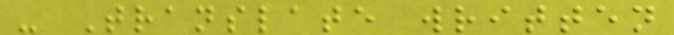- Translate written
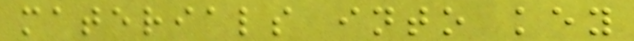materials into key
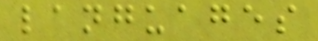languages
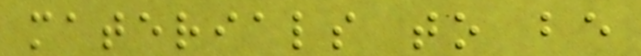materials to be
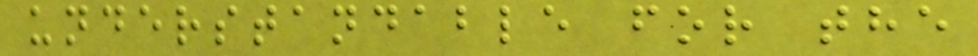understandable for the
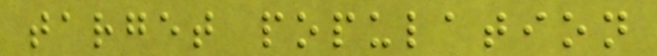target population
